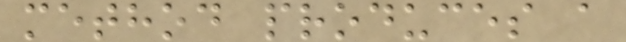method produces a
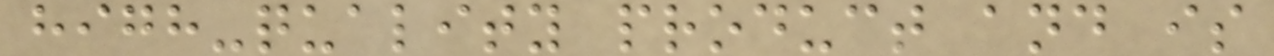high-quality product and is
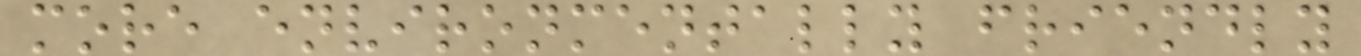more environmentally friendly
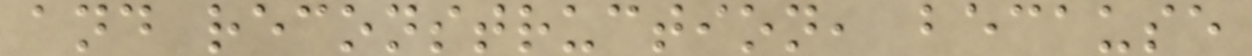and reconstruction, because
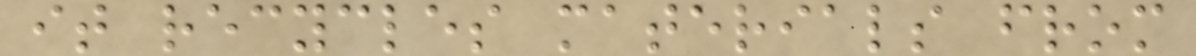it recycles materials from
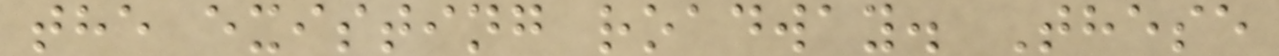the existing roadway. These
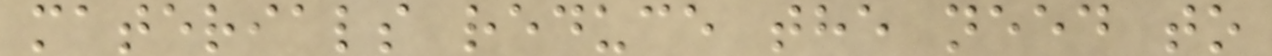materials reduce the need to
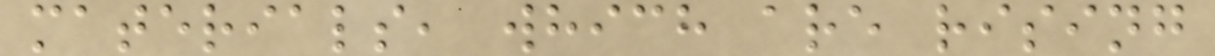materials, which are rising
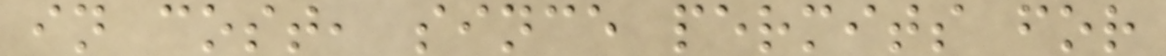in cost, since permits for
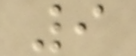9
